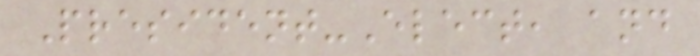President-Elect, and
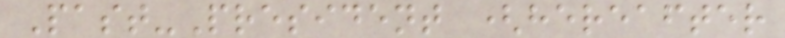Past-President (hereafter
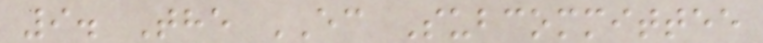9. The EC Subcommittee
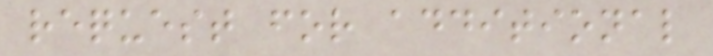request for additional
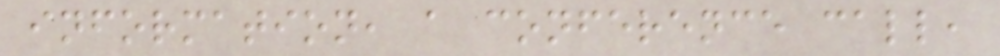information, a conference call,
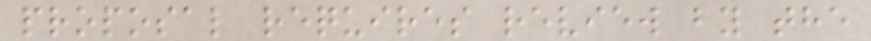proposal requires review by the
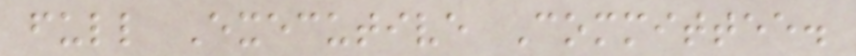full Executive Committee.
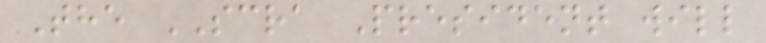The SCRA President will
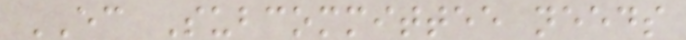EC Subcommittee needs
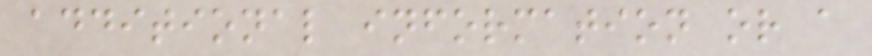additional information or a
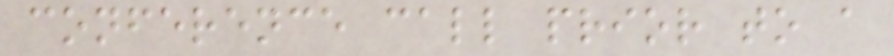conference call prior to a
